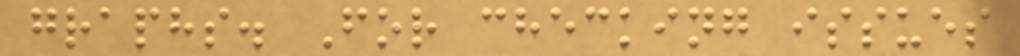graphs. For checking issues
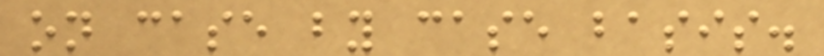on case by case basis.
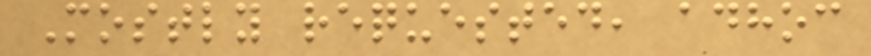Mostly requested, adhoc
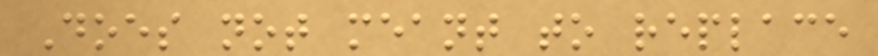Does not meant to replace
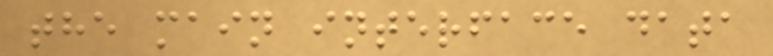the main interface data
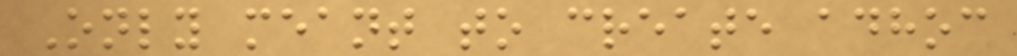Only meant to create adhoc
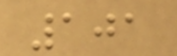101
